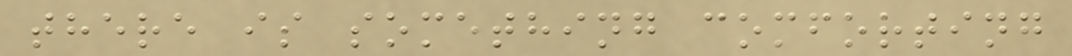there is something comforting
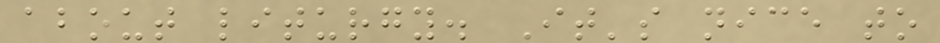about liturgy. It's nice to
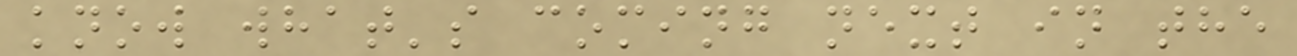know what's coming next in the
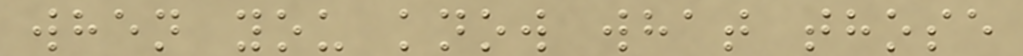when you know what those
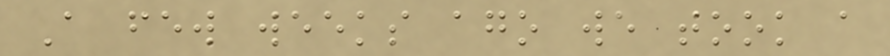A few weeks ago we took a
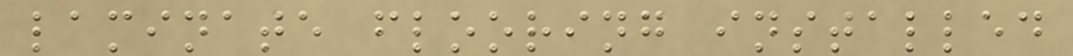laminate flooring installed
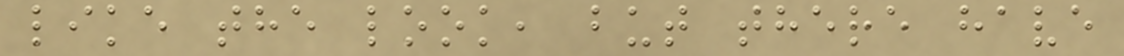like the look, but there have
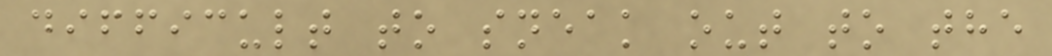difficult to sneak out to the
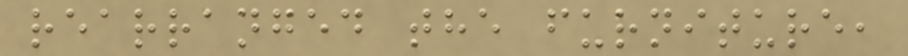rearranged the furniture,
